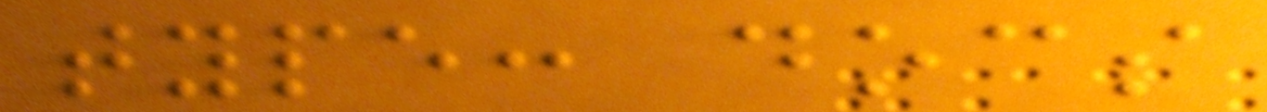type: docs
